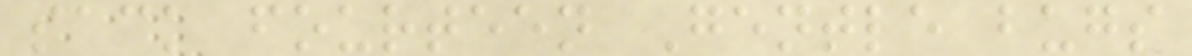sack fourteen Gentle bugs
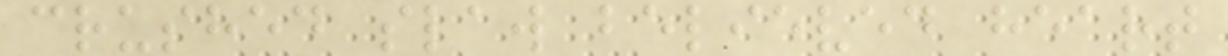crushed slaw believed heart
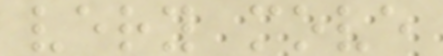very move
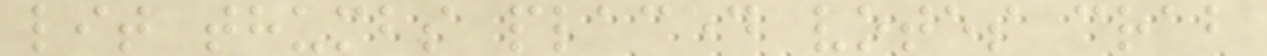lit thumbs placed votes crab
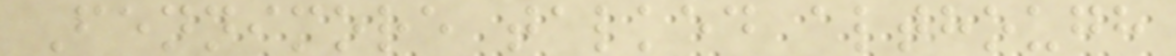Fennimore talked although
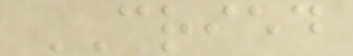CRIED
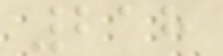218
